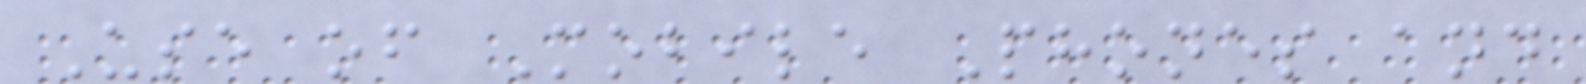Use of Mobile Phones and
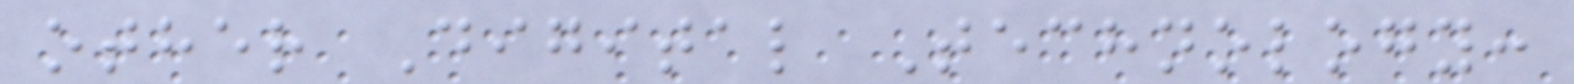other Digital Technology:
